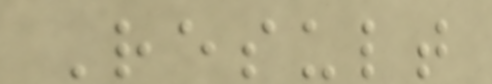Result
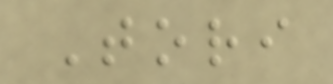Tori
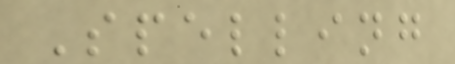Spelling
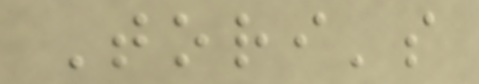Tori's
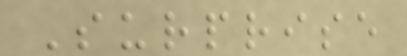Surprise
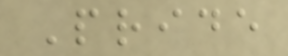Pride
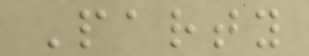Party
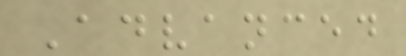Advanced
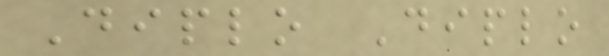Diplo Diplo
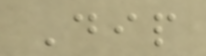Dip
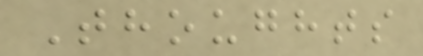Thoughts
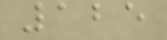125
